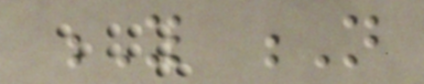Y N
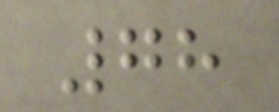78
